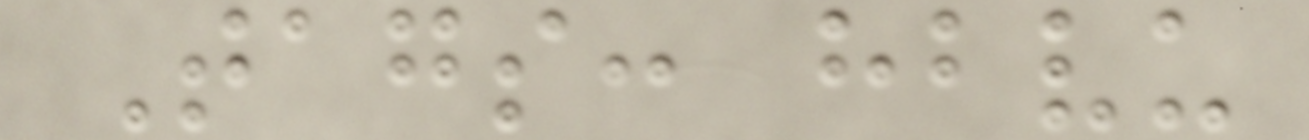Tags: hbvu
